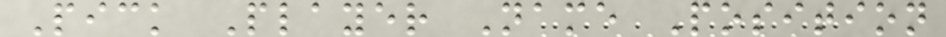Pick Player Name Position
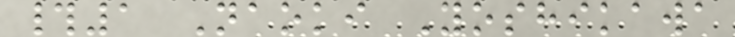#1 Naoki Yoshikawa
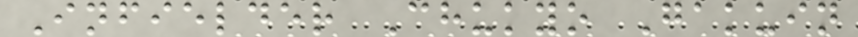Infielder Chukyo Gakuin
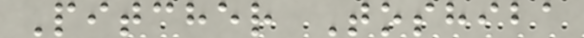Pitcher Toshiba
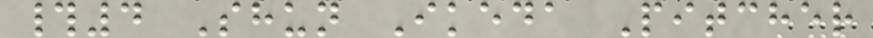#4 Shun Ikeda Pitcher
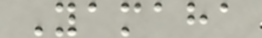Yamaha
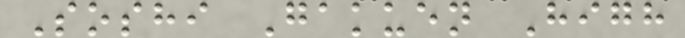Soshi Gakuen High
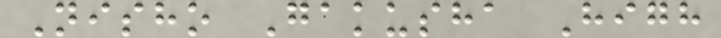Nisho Gakusha High
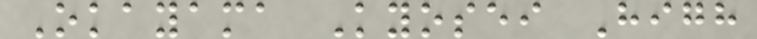Okayama Kyosei High
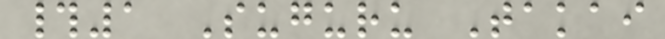#1 Suguru Takai
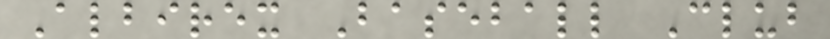Albirex Baseball Club
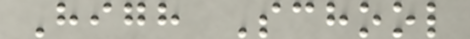High School
